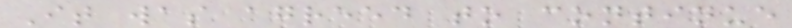It was agreed to continue
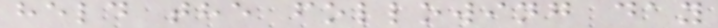held the following day
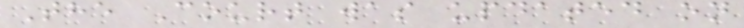The Court was updated on
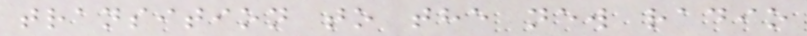transition to the new radio
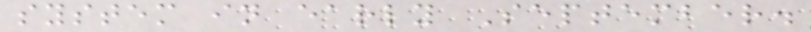system in early September.
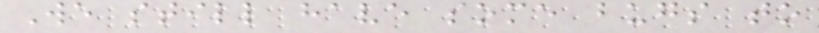We still have some bugs to
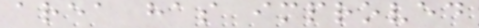area has improved
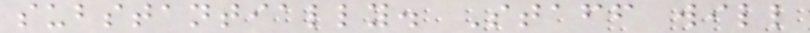substantially. Staff will
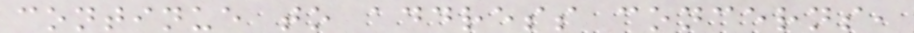continue to address concerns,
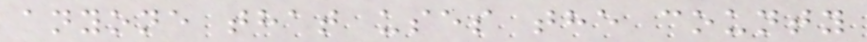anyone that uses the county
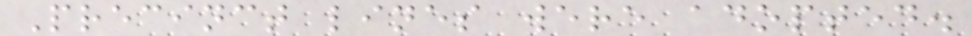Precinct lines were adopted.
